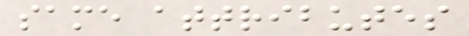same attributes
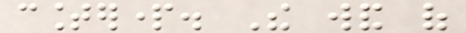counterpart. The wand of
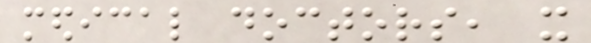medical doctors, it
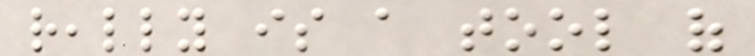really is a tool of
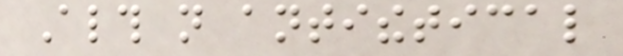Although not antithetical
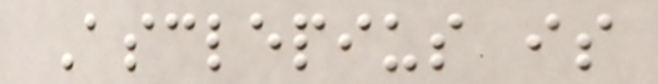Asclepius is
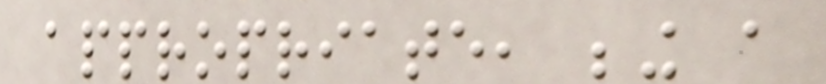appropriate, being a
